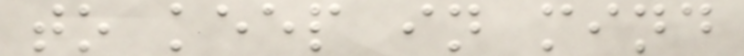to keep in mind
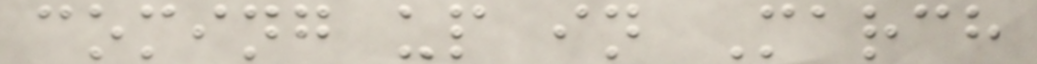coming up in March
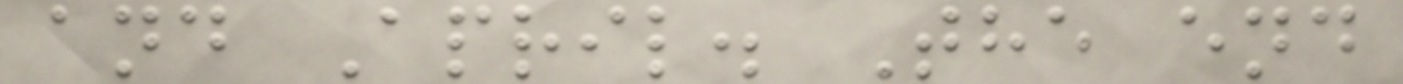and April. The end
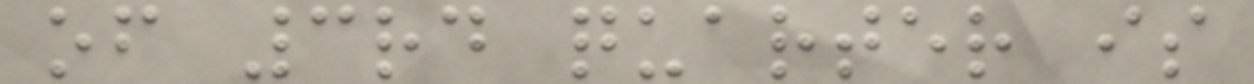of 3rd quarter is
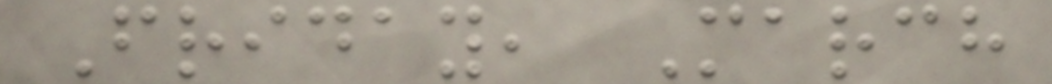Friday, March
